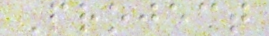Project
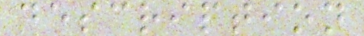description
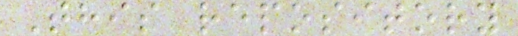This repository
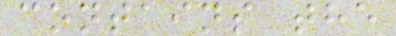contains the
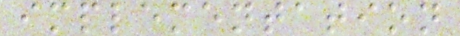implementation
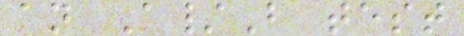an A/B test
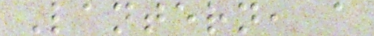Lantern, a
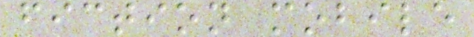fiction mobile
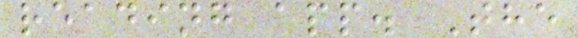reading app. The
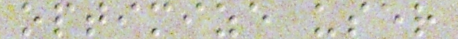optimize user
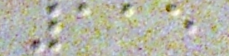115
